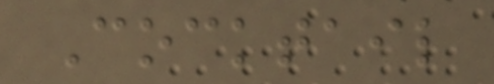Cocktail
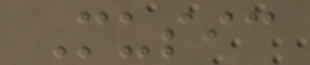Music
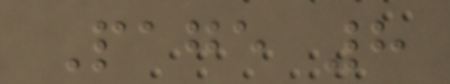Page 8
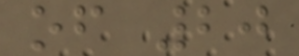of 20
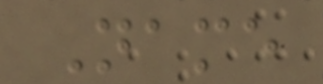Name
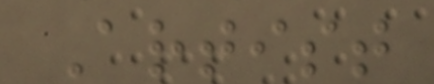Artist
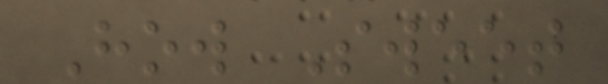How Sweet
